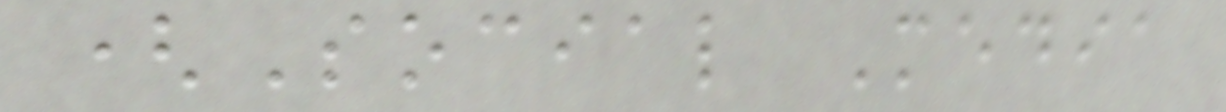(Social Media
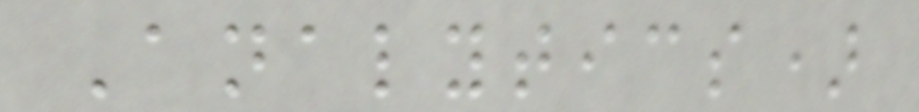Analytics)
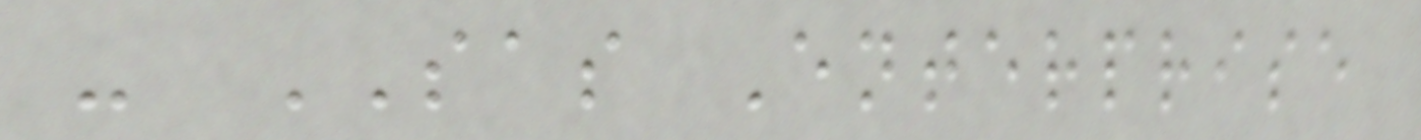- SAS Enterprise
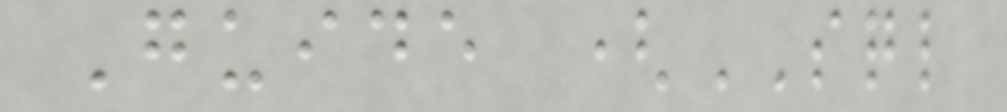Guide (SQL
